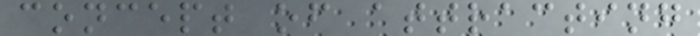concept of attracting
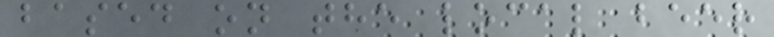based on the local beer
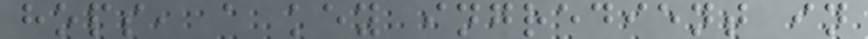hops, a key ingredient in
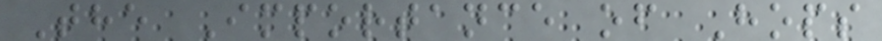The Importance of Hops
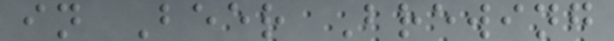in Beer Brewing
